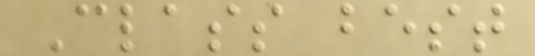Class best
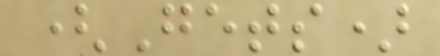(Gets)
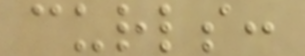curls:
